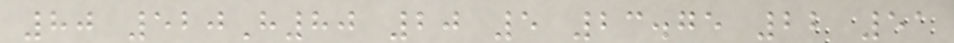80 520H80 20 5 23.75 22 51
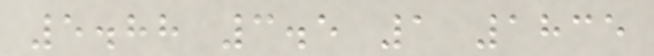5.88 3.5 1 1835
